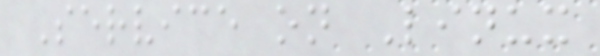Service on Linux
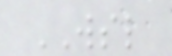WSL
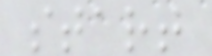start
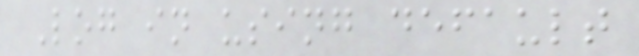Log in using default
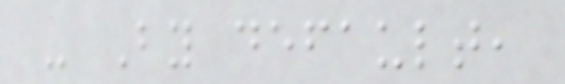- By default,
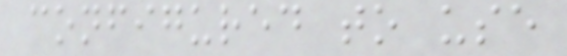configured to use
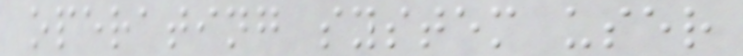operating system user
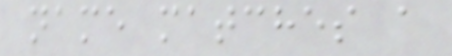name matches a
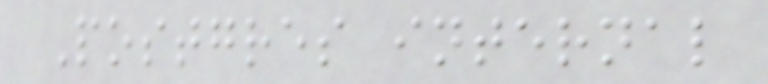Postgres internal
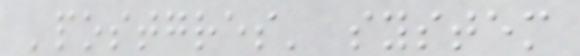'postgres' system
